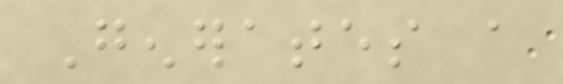Generates a
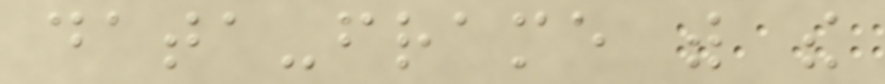data-frame with the
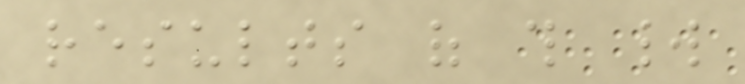results of this world
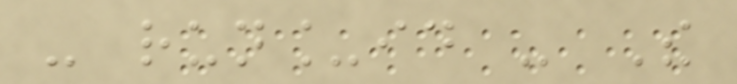- run_id - The
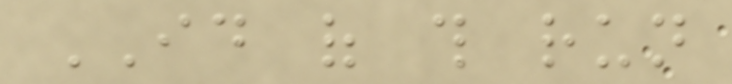ID of this run
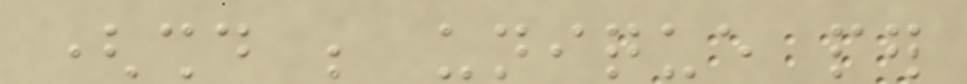(should be unique per
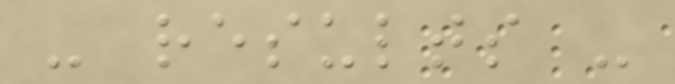- results -
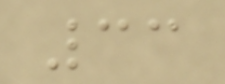33
